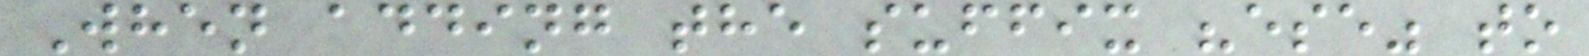When adding the suffix "ese" to
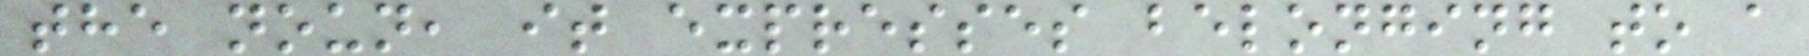the noun, it expresses belonging to a
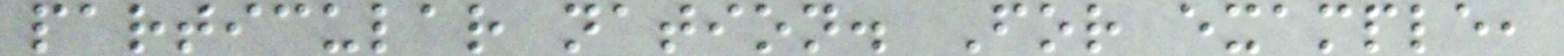particular nation. For example,
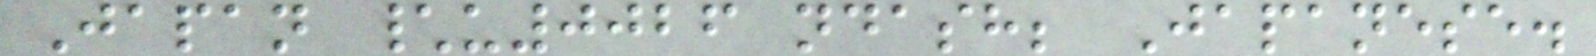Japan \u0026 ndash; Japanese.
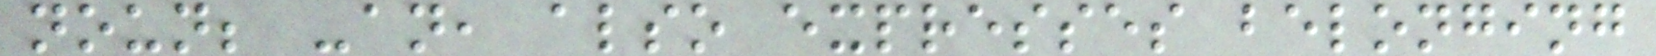noun; -an, also expresses belonging
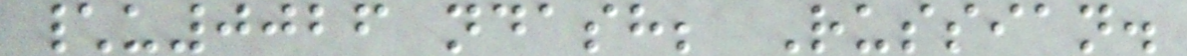\u0026 ndash; Russian.
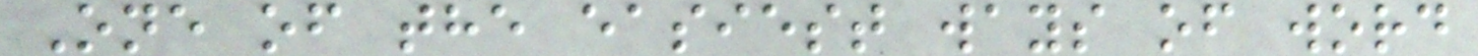One of the easiest ways of word
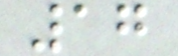17
